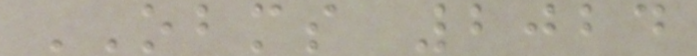OBMS 2024
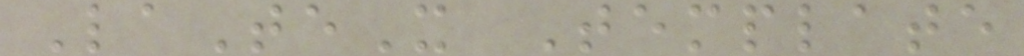LaTeX Template
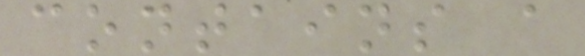contains a
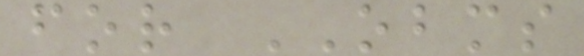for OBMS
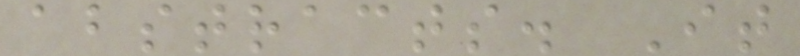abstracts. It
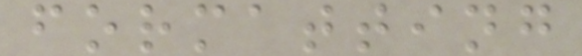formatting
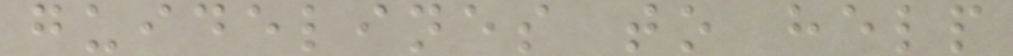guidelines to help
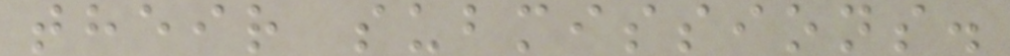their submissions.
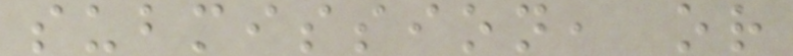submission, or
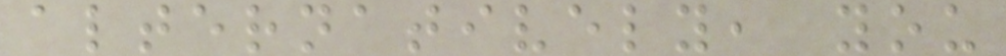alternatively, you
